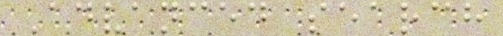Advanced search
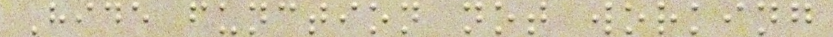Hide function not working
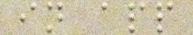in app
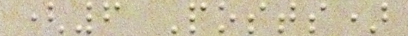(6 Posts)
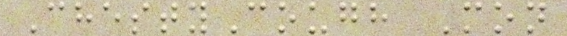ChestyCough Mon
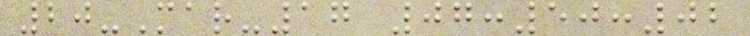20-Mar-17 07:50:02
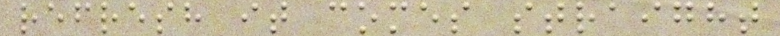refresh it comes straight
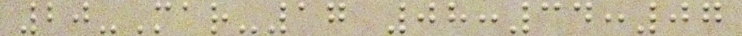20-Mar-17 08:34:07
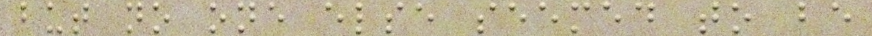but no one else seemed to be
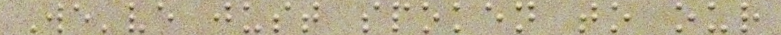We've just spoken to our
